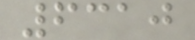6310
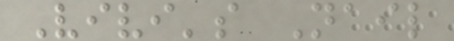Vivi's Nail
